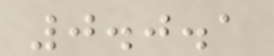0.0.1
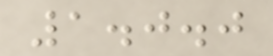1.0.0
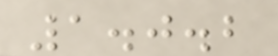1.0.2
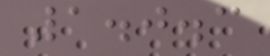1.0.3
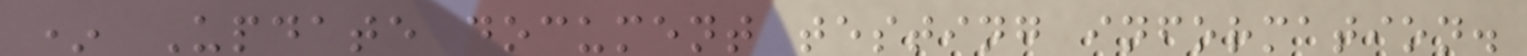* Update document testing information.
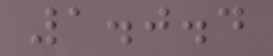1.0.4
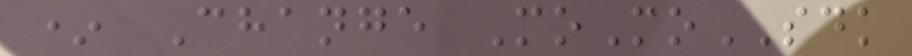* Change MoMoSDK
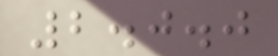2.0.0
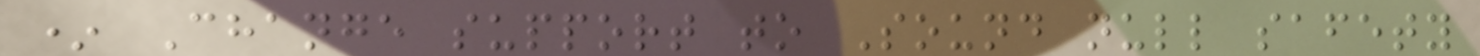* Change support to Sound null safety
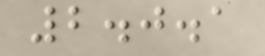2.0.1
